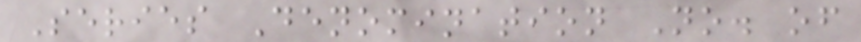Series Denomination No. of
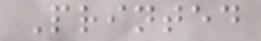Printed
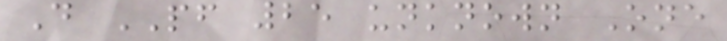D PF 25 unknown One
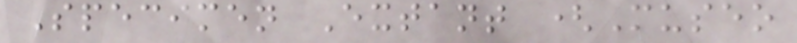Specimen Extant (Museo
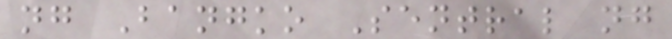ng Bangko Sentral ng
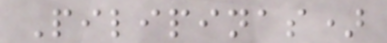Pilipinas)
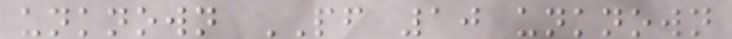unknown PF 10 unknown
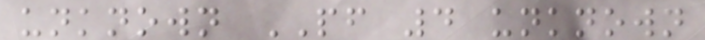unknown PF 4 unknown
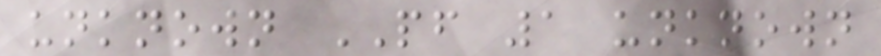unknown PF 1 unknown
